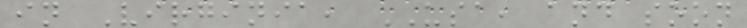in Virginia, USA, and soon
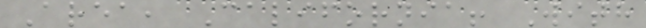Area, California! With
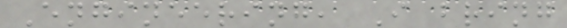Engineering, I bring
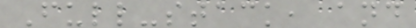Full-stack, and
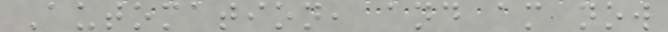Automation, and am now
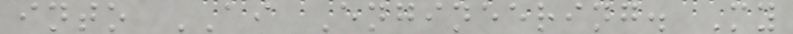into AI Engineering. My
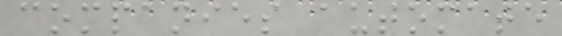companies automate
